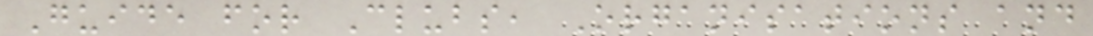Guide for Clubs, Organisations and
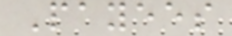Payees
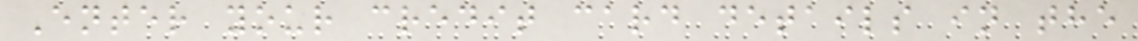Enter your credit card details in the
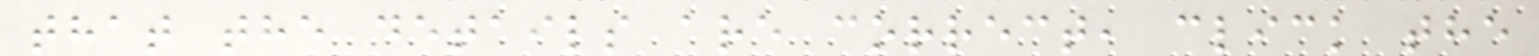that the details are correct, click the
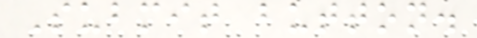Submit button.
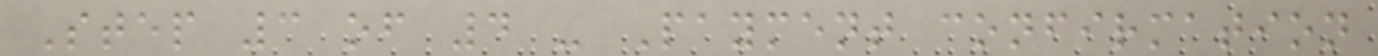Step 3 of 4 - Payment confirmation
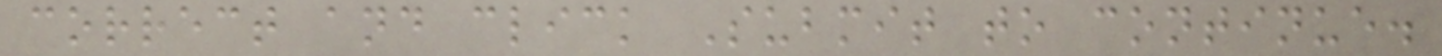correct and click Submit to continue.
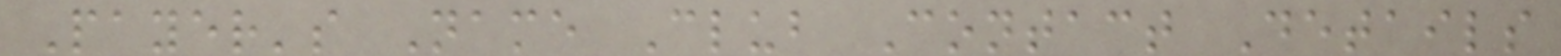Payer's Name Club Contact Details
